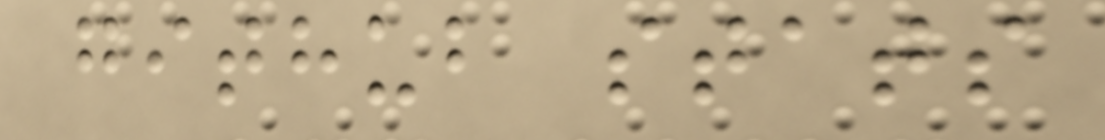github stats
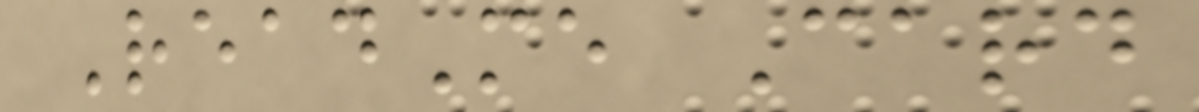ReadMe Card
